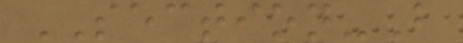SECTION-B
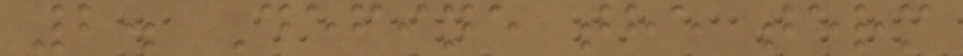2. Define the term
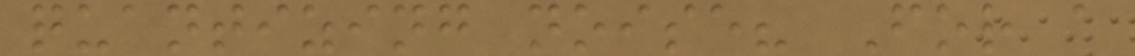quantizing noise? For a
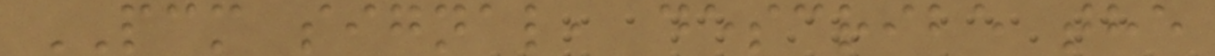PCM signal, describe the
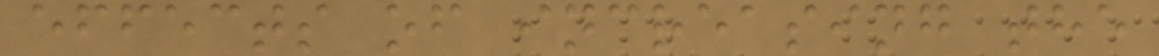effects of increasing the
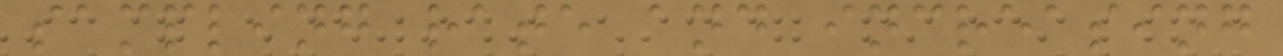sampling rate and increasing
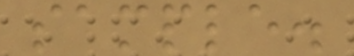sample.
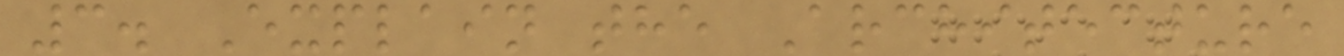3. Explain the Architecture
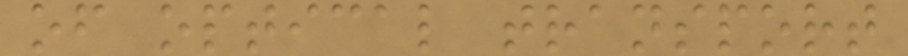of optical transport
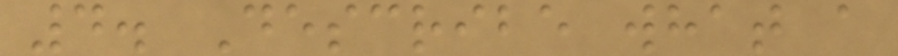4. Describe what a
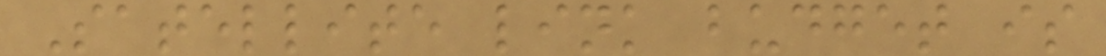Satellite link budget is
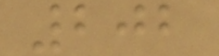202
